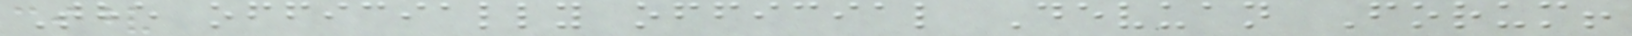The officially official Devuan Forum!
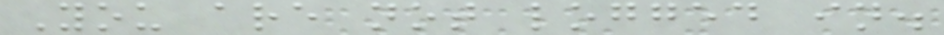You are not logged in.
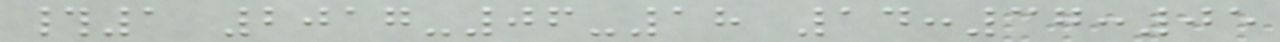#1 2017-06-18 14:37:05
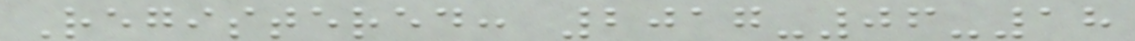Registered: 2017-06-18
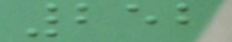252
